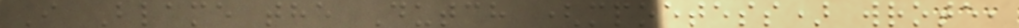I Blame the Dutch (mpoetess) wrote,
